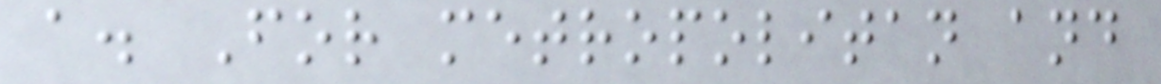a. For metropolitan and
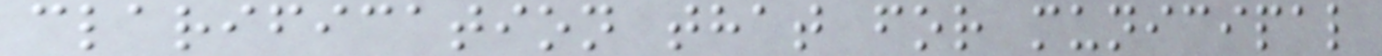clarification that for municipal
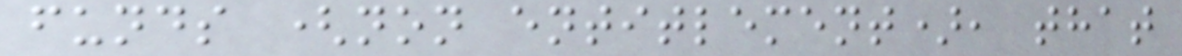funds (non entitlement), that
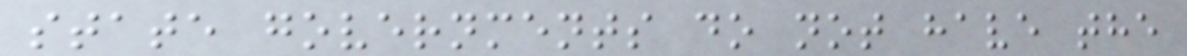state governments do not have the
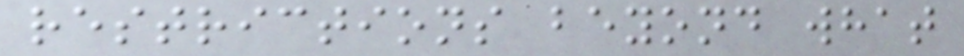restrictions beyond what
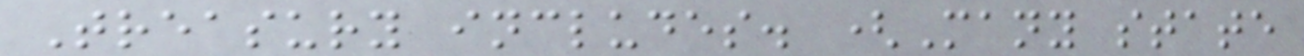Treasury includes. (Many state
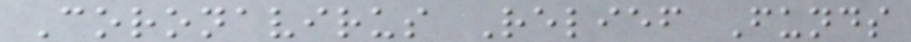Coronavirus Relief Funds
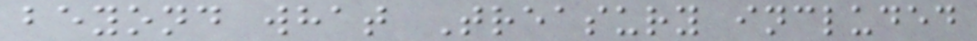beyond what Treasury included
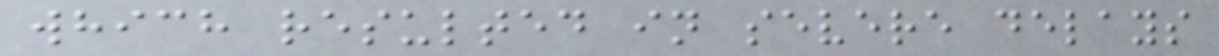which resulted in severe delays
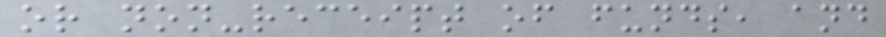or non-receipt of funds, and
